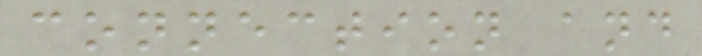connection and
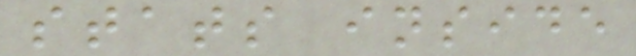stats inside
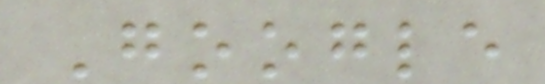Google
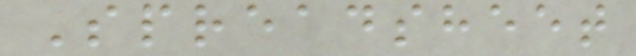Spreadsheet
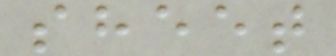sheet
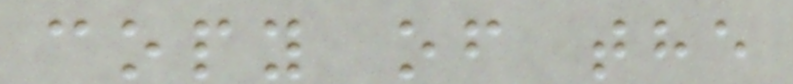copy of the
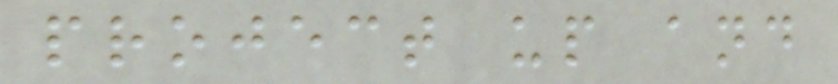project up and
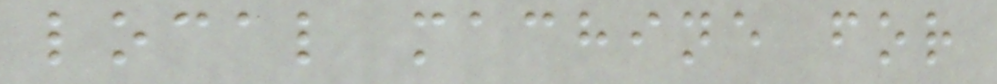local machine for
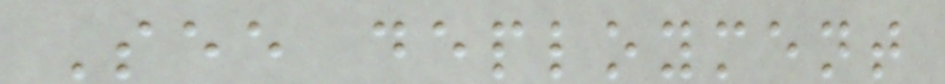See deployment
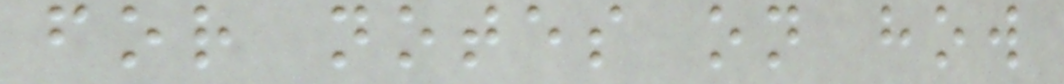for notes on how
